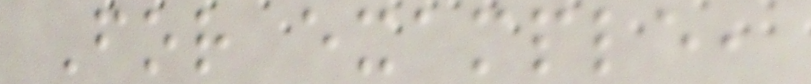For example,
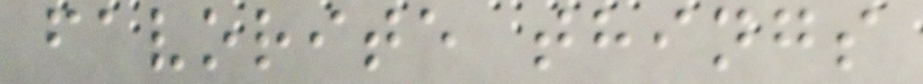favorite things
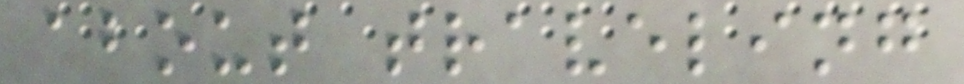about traveling
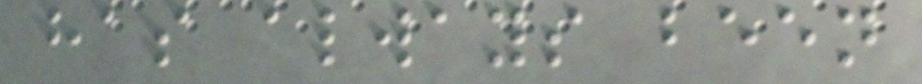has always been
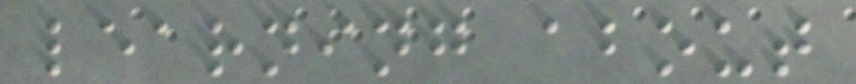learning about
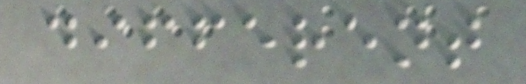different
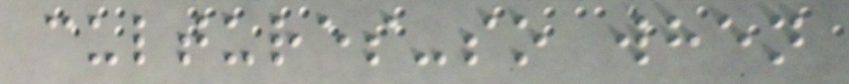cultures-so when
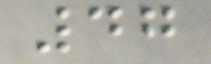47
